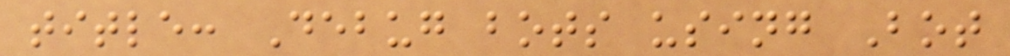title: Debug bots using Bot
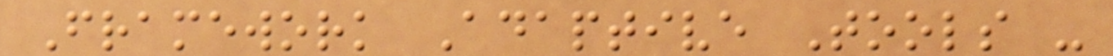Framework Adaptive Tools -
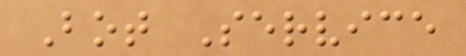Bot Service
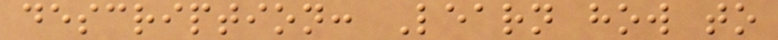description: Learn how to
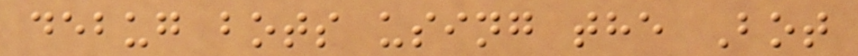debug bots using the Bot
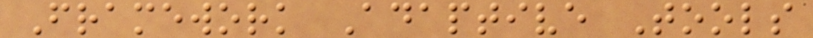Framework Adaptive Tools
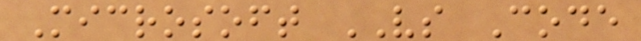Microsoft VS Code
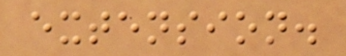extension.
